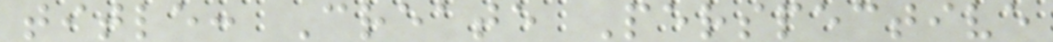title: Create Perspective
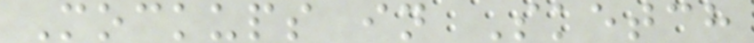Mockups in Sketch
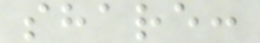share:
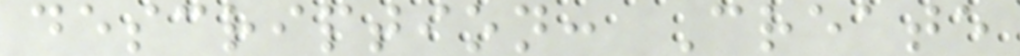description: Create
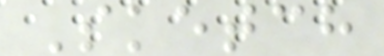Sketch
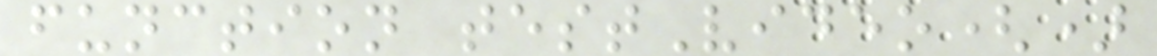function testVideo()
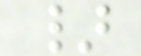}
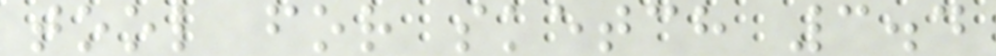tool for sketch 3.4
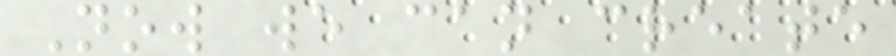Now we can create
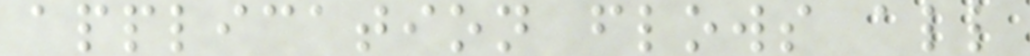application flows all
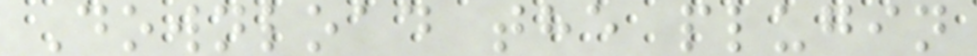Download the plugin
